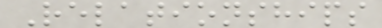Relationships
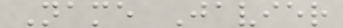Name Javier
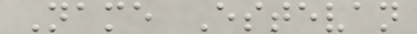Name Estevan
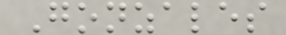Gonzales
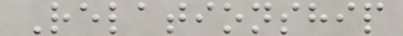Relationship
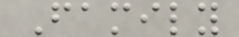Family
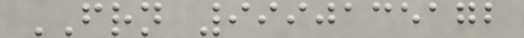FRN 9990135172
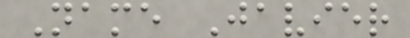Name Javier
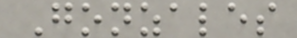Gonzales
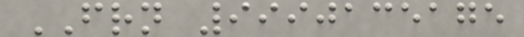FRN 9990135175
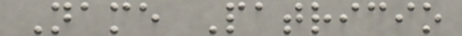Name Patricio
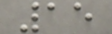15
